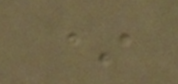*
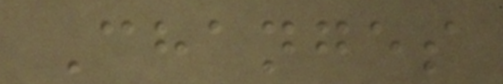Changes
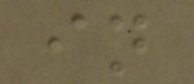in
